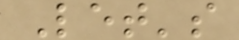Let's
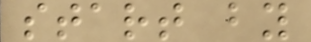start by
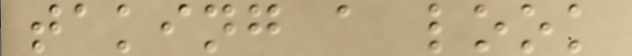taking a look
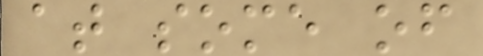at some of
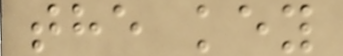the key
